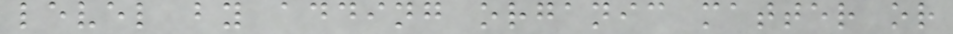level by adding organic matter or
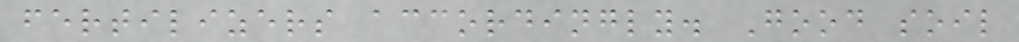fertilizers accordingly. Good soil
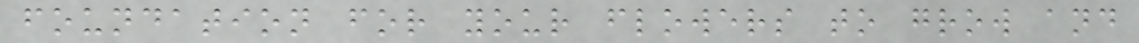foundation for your flowers to grow and
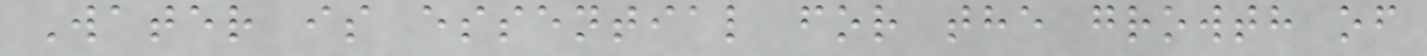Water is essential for the growth of
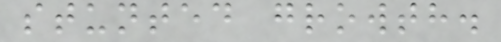stunted growth.
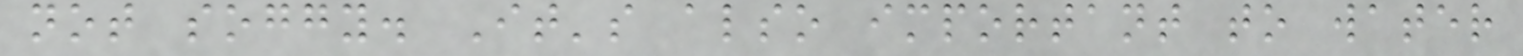not soggy. It's also important to water
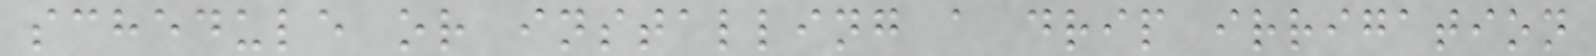schedule or installing a drip irrigation
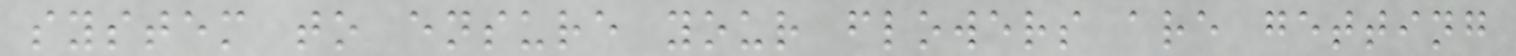system to ensure your flowers are getting
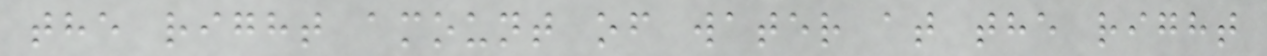the right amount of water at the right
